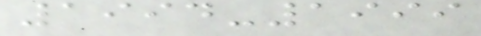1994-1999
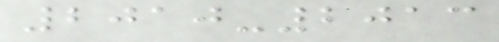2010-2013
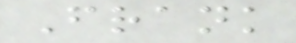Frank
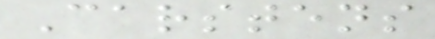Carstens
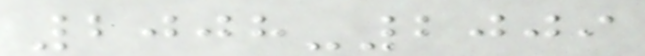2008-2009
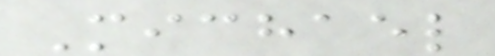Michael
